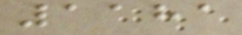1181
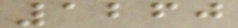1260
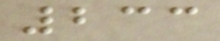233
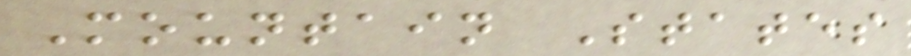Mountain States
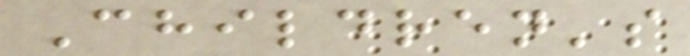Children's
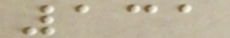131
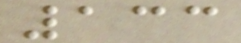133
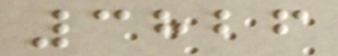3826
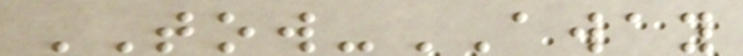TOW-AWAY
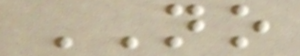NO
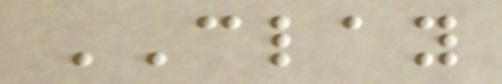CLAY
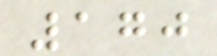170
